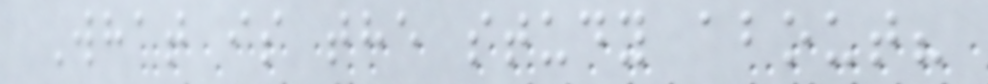What is the study about?
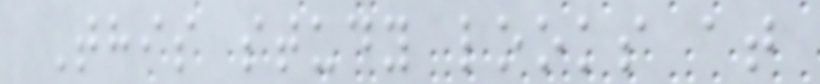This study looks at
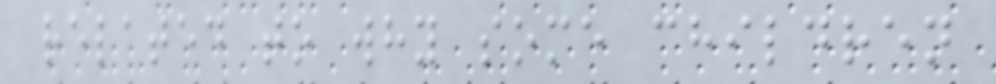related to why some children
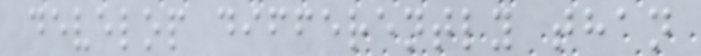develop differently than
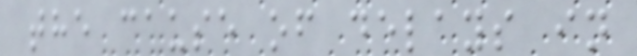the cause of delays in
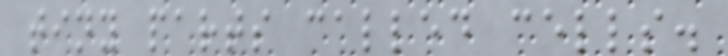tiny parts called cells.
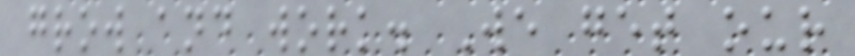grow and work. We get our
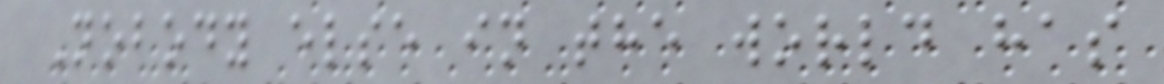Nobody else in the world has
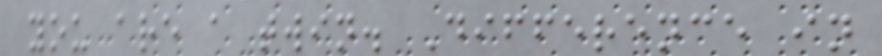you are a twin. Difference in
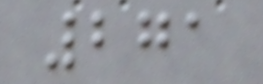271
